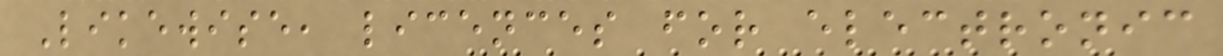Likewise, licences for electronic
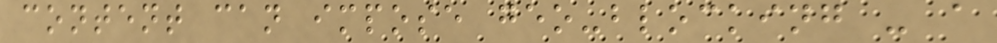content can impose geo-blocking - a
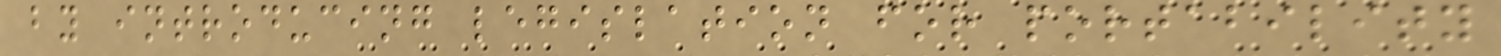by introducing legislation for portability
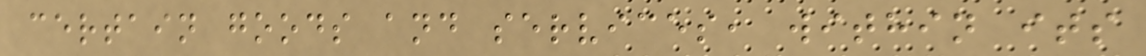certain goods and services, within its
